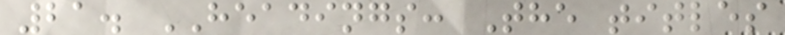21. HEADINGS: The titles
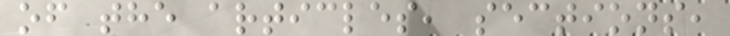of the articles, sections,
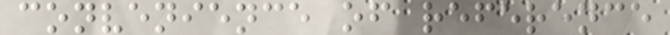convenience of reference
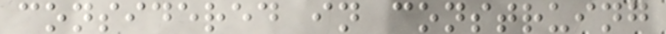considered in construing
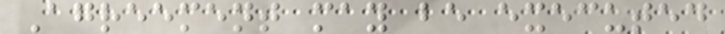Agreement may be executed
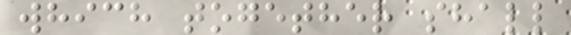which together shall
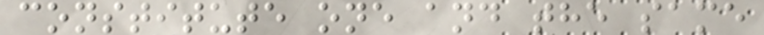constitute one and the same
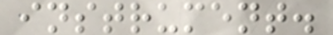instrument.
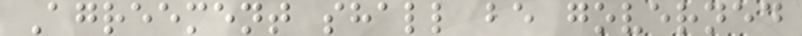Agreement shall be governed
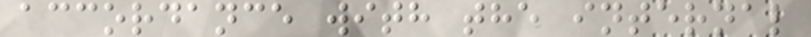accordance with the internal
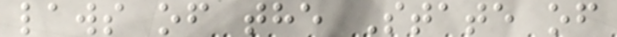laws of the State of
